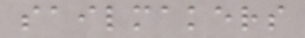sailmakers
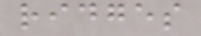ridges
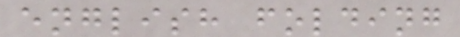english folding
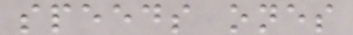speeds ones
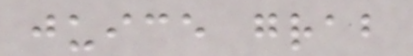juice grab
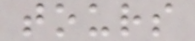tours
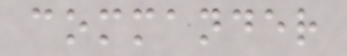commander
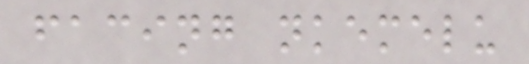facing nkemelu
